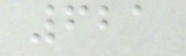621
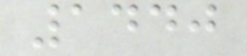1440
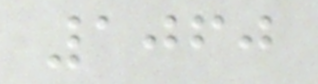1060
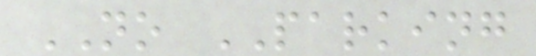NO PARKING
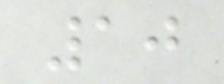10
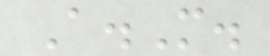A.M.
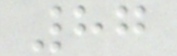87
